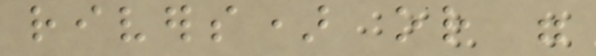rivers) or were
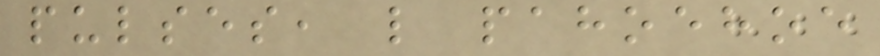pulses, like pahoehoe
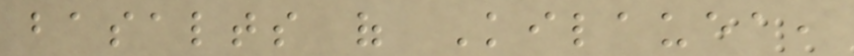basalts of Kilauea,
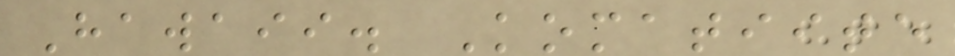Hawaii. Komatiite
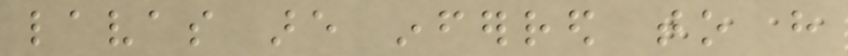lavas are inferred to have
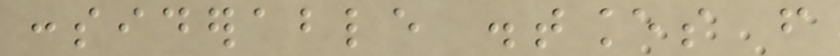considerable distances from
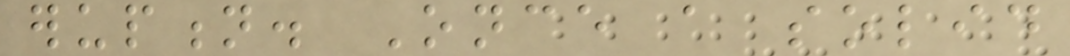eruption. Once a solid
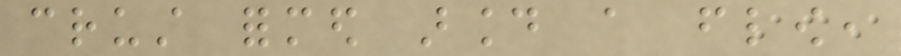crust formed around a flow,
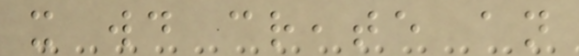it would create an
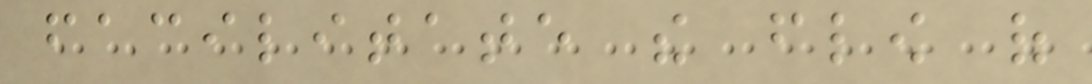facilitate the flow of
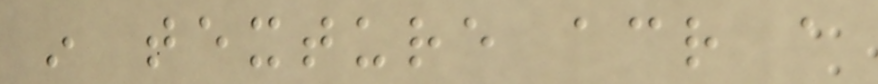in texture across a
